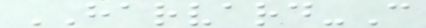HARVARD-C
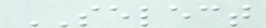SELECT
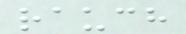rauch
